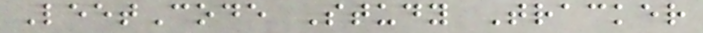LeetCode Study Tracker
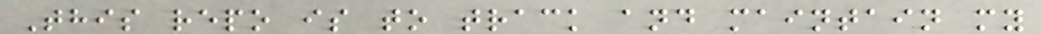This repo is to track and maintain my
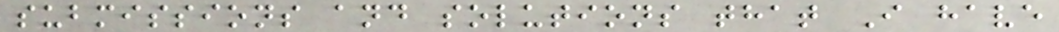submissions and solutions that I have
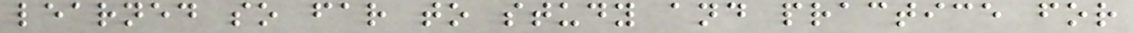learned so far to study and practice for
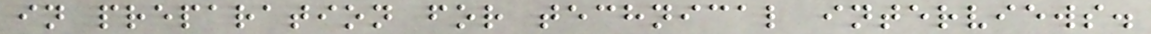in preparation for technical interviews.
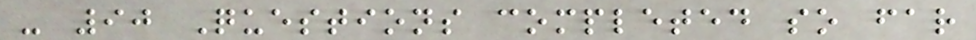- 90 Questions completed so far
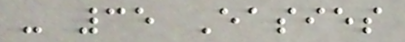- 35 Easies
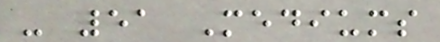- 51 Mediums
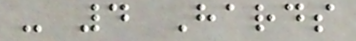- 4 Hards
